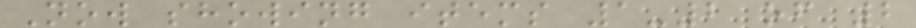Now showing items 1-2 of 2
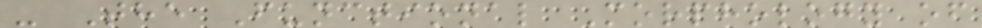- The Functional Morphology of
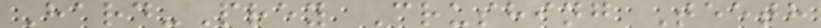Hard-Prey Crushing Teeth
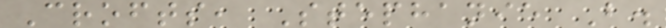Crofts, Stephanie B.
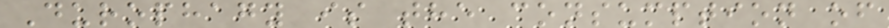Durophagy is the consumption of
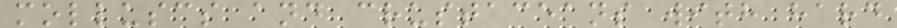molluscs and crustaceans with hard
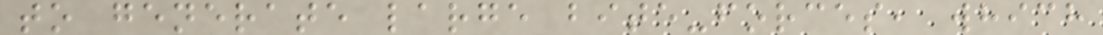to generate large bite-forces, which
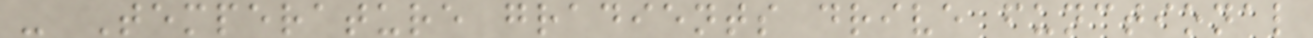- Temperature gradients drive functional
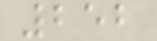252
